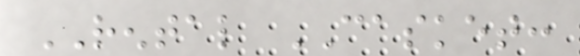RENTAL CASKET:
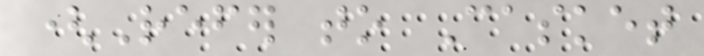(Refer to Casket
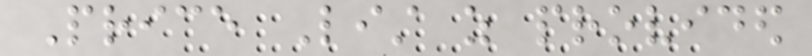Price List as provided
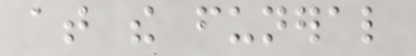at the funeral
